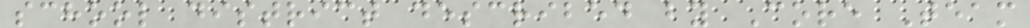school district described by Core Team
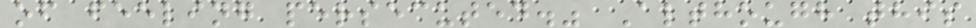of feeling persecuted." Although this
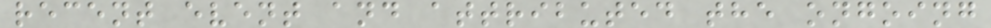recent event and attributed the ongoing
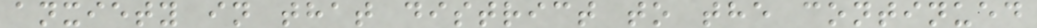anxiety in that district to the continued
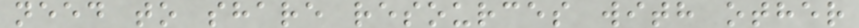need to share resources with other
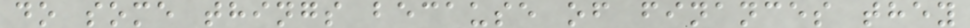do some things because of finances they
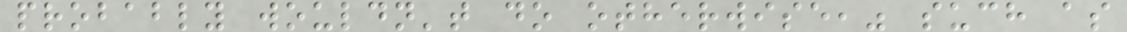probably wouldn't do otherwise," such as
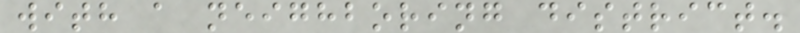with a neighboring district.
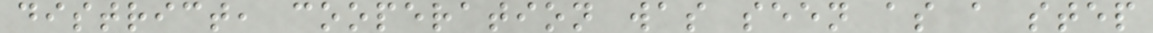district, cooperation was seen as a step
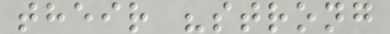their "strong
